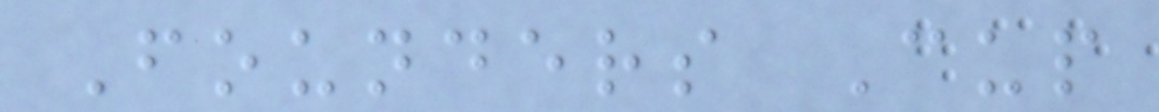Founders Cup
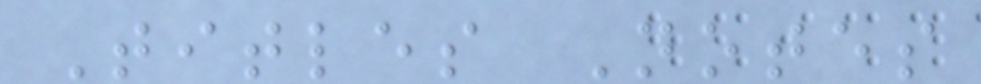Titles Notes
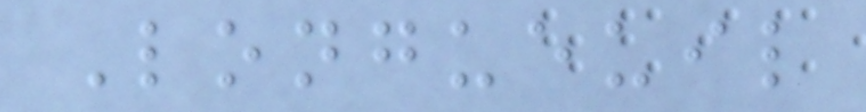Longueuil
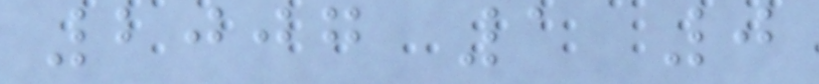2007 1 0
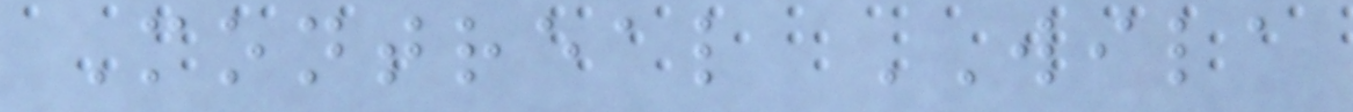Montreal WILA
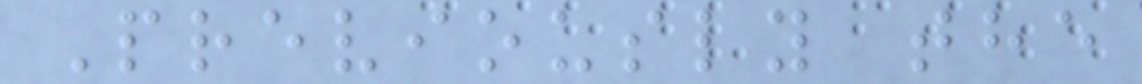Previously the
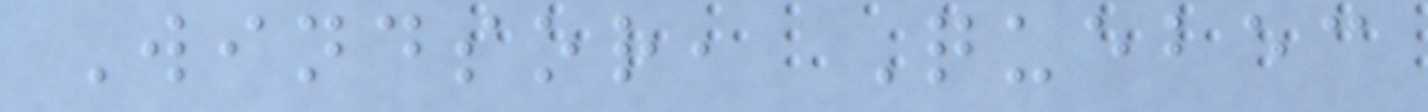Windsor, Quebec
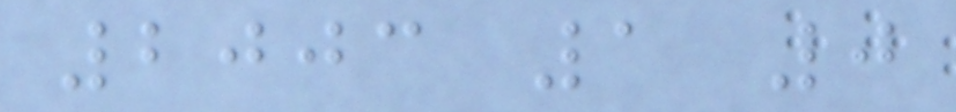2003 1 0
